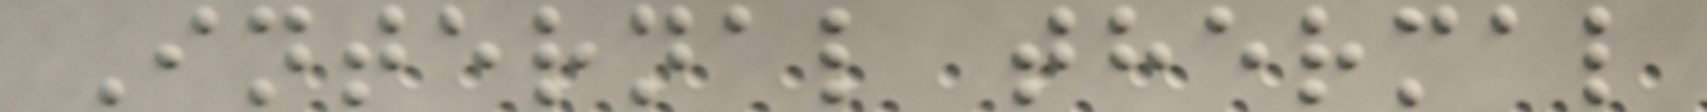Internal thermal
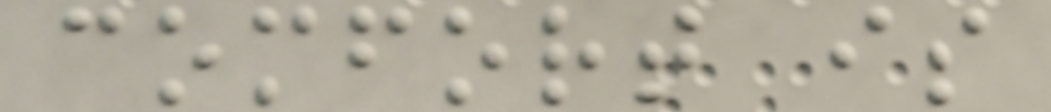comfort is
